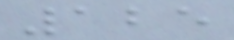125
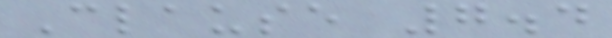Clause 7.4
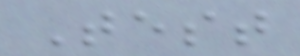Test
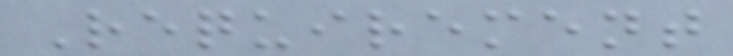Requirement
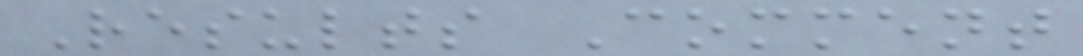Results Comment
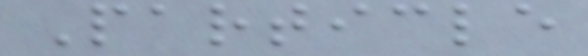Particle
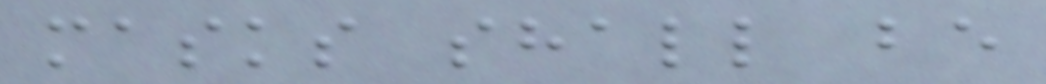masks shall be
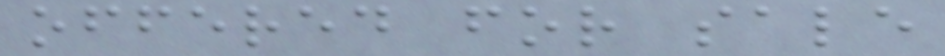offered for sale
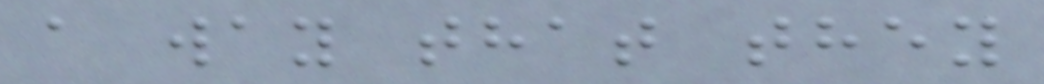a way that they
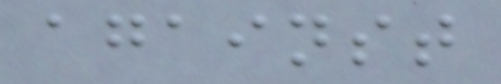against
